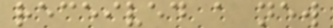received a new
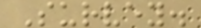Survey.
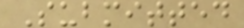Submitted
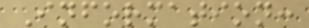Information:
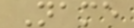Name
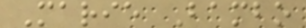Marie Bambo
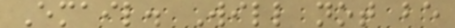Email. Will not be
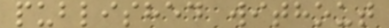published without
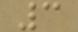3
